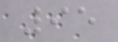95
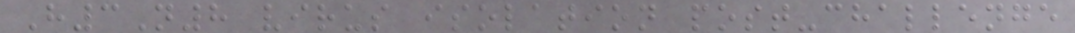H3N8 virus isolation post-challenge
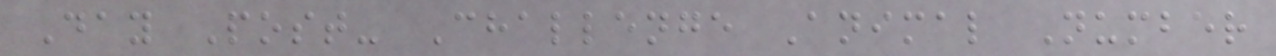Day Post- Challenge Animal Number
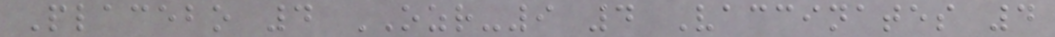Placebo 4 OZR-9 4 Vaccinates 4
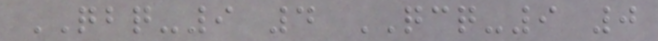QBQ-9 4 QCQ-9 0
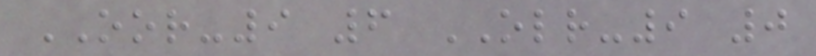OOR-9 6 OLR-9 0
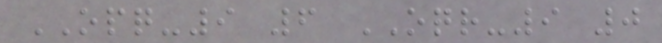OPQ-9 6 OQR-9 0
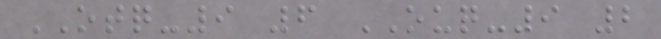OTQ-9 6 OUQ-9 2
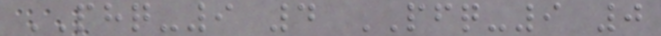PHQ-9 4 PFQ-9 0
